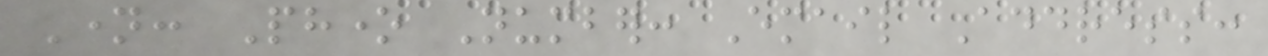Name: Phone Number: Email Address:
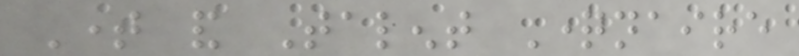Time and Talent Questionnaire
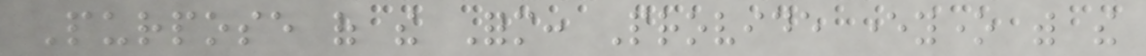Purpose of the Form: Provide everyone with the
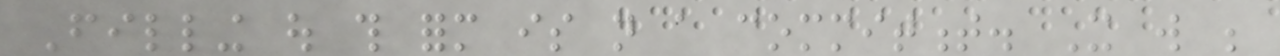Filling out this form is not a commitment. It will be
